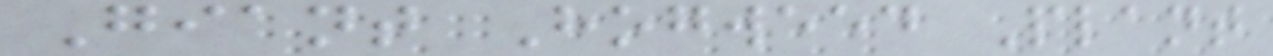Giant Hogweed Plant
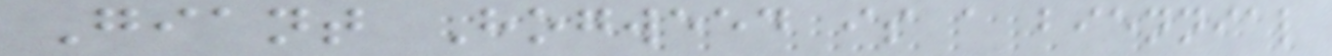Giant Hogweed is a biennial
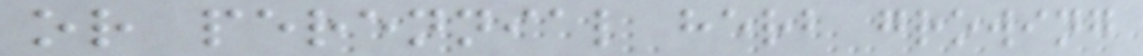or perennial herb growing
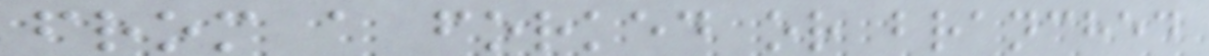from a forked or branched
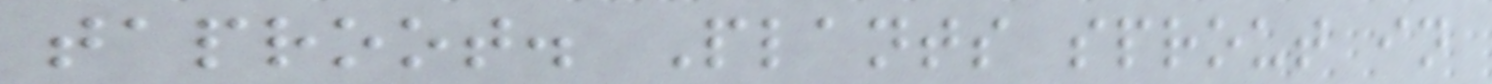taproot. Plants sprout in
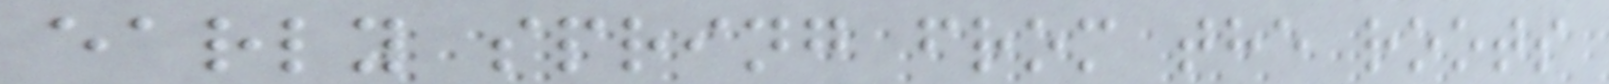early spring from the roots
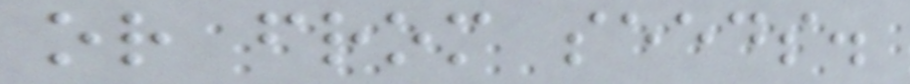or from seeds.
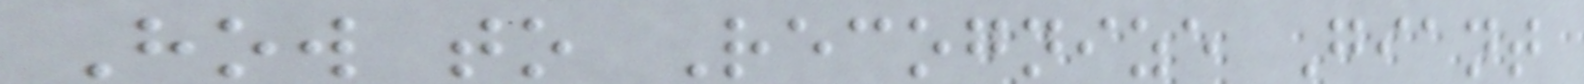How to Recognize Giant
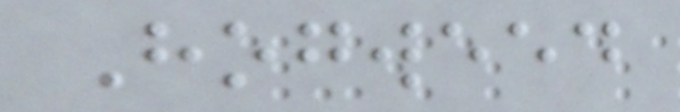Hogweed
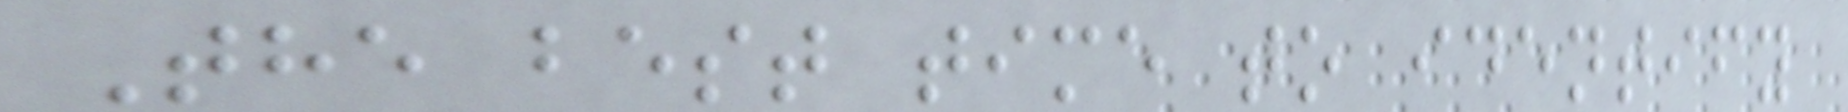The best time to identify
